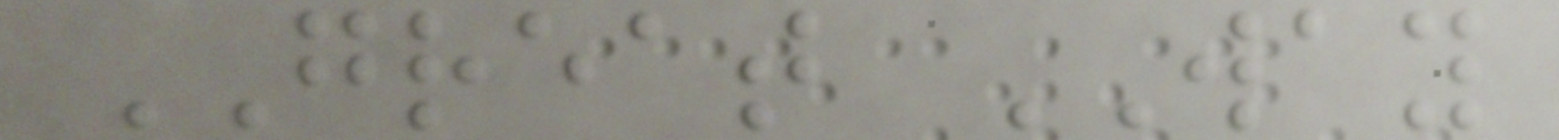GREAT WAY
